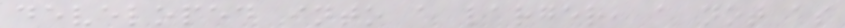developed into a larger, a not as
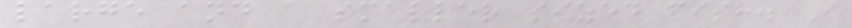large and a smaller sized fish. I
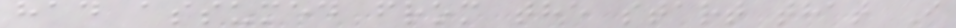had assumed from the start that I
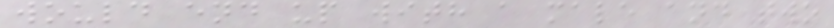would end up with a male and two
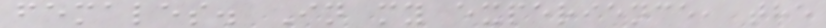females. In my experience, the
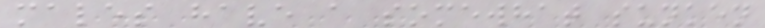males have a somewhat sunken
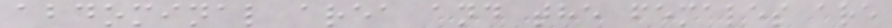abdominal area and the females are
